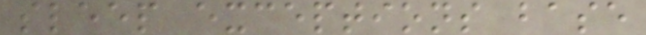sleep exceptions base
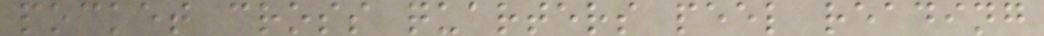pocket cross quarters peel reading
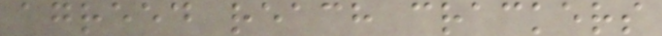agreed reach crackers
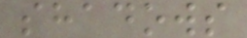shadows
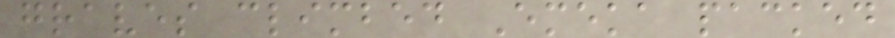graves climbed Emeka packed
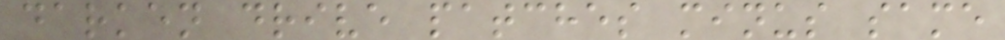darken drive patches minus same
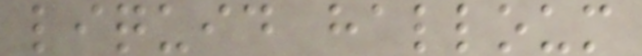liquid halloum
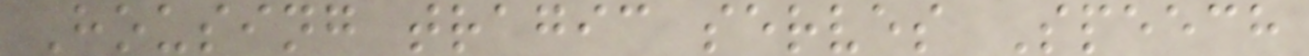Housing tragic serves Speech
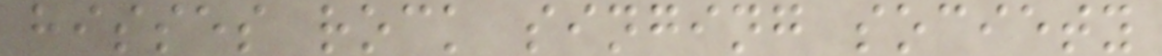hisses rock singing society
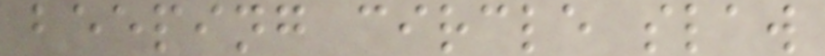beeping circle slaw
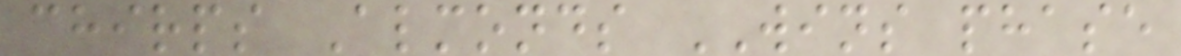chirps Almonds WINS phase
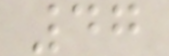47
